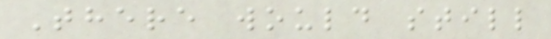There would still
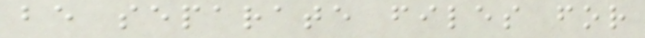be separate files for
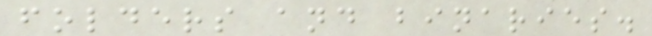folders and binaries.
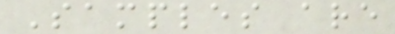Samples are
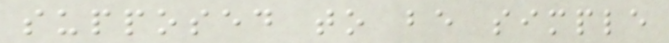supposed to be simple
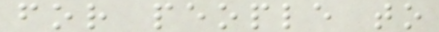for people to
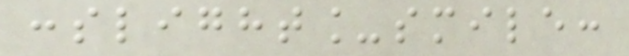:slight_smile:
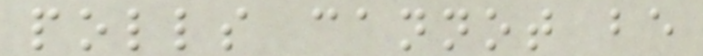polls cannot be
